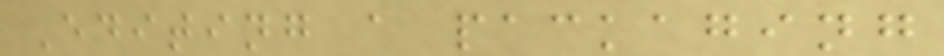Editing a packaging
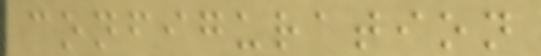configuration
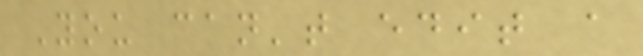You can't edit a
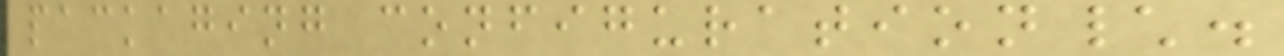packaging configuration\.
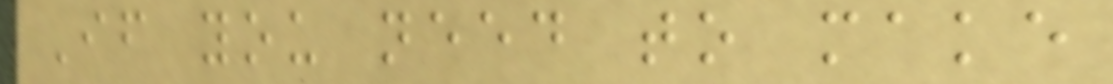If you need to make
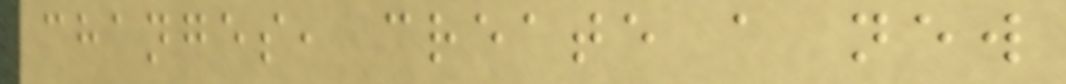changes, create a new
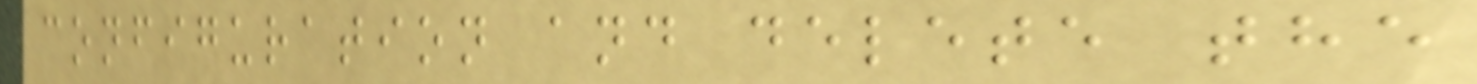configuration and delete the
